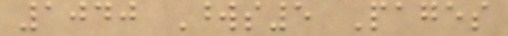1040 Words5 Pages
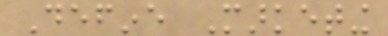Define Marketing
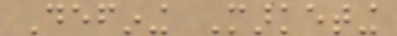Defining Marketing
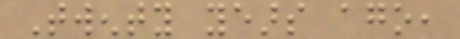Twenty years ago,
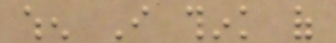when I think of
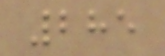285
